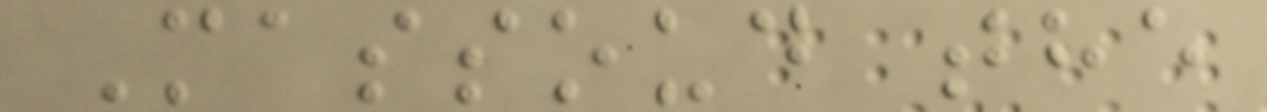Massoud the
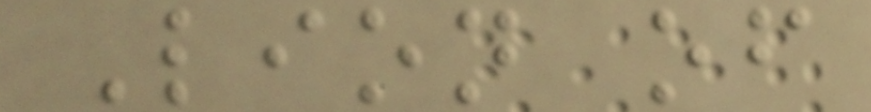Lion of
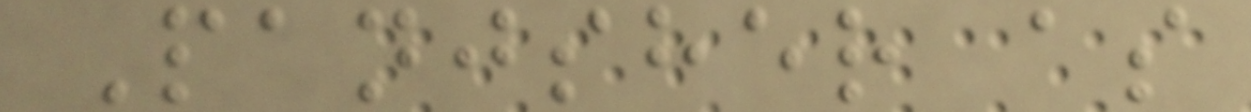Panjsher as
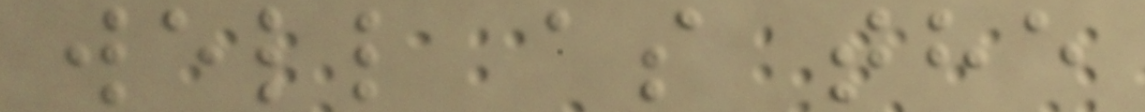well as the
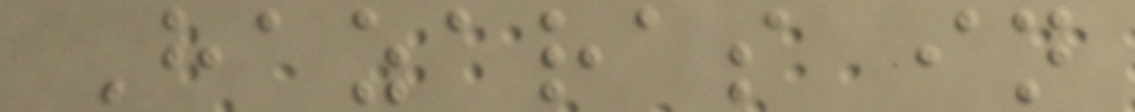Hazaras in
